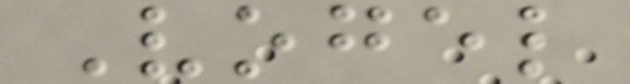Vogel
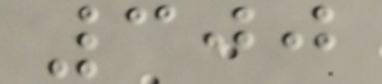300
